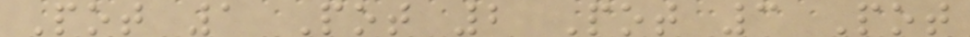Pot 1 Pot 2 Pot 3 Pot
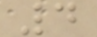4
